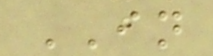IN
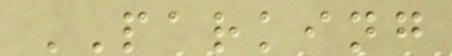PARKING
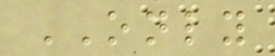ONLY
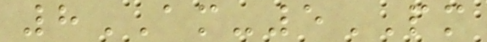8AM-5PM
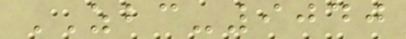ZBC-9040
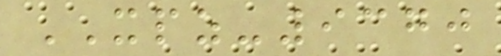XPZ-9370
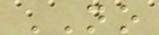NO
